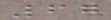67
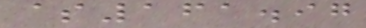$161.97
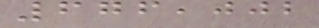676,002
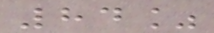84%
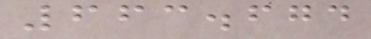663.674
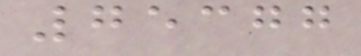75377
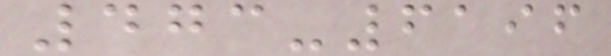473-6196
